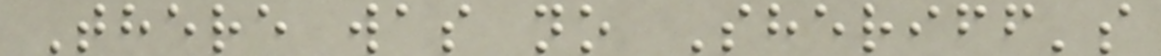There was no Sheriff's
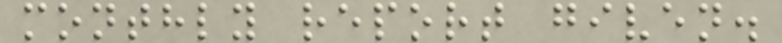monthly report given.
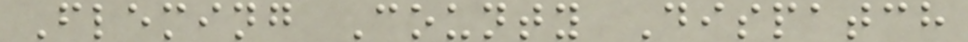Fleming County Dispatch
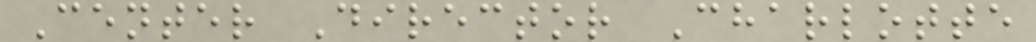Center Director Charlotte
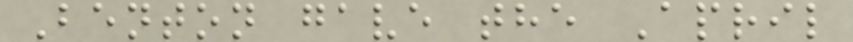Benton gave the April
